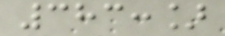383:]
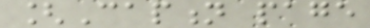[Caption page
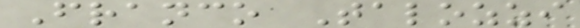Franco Talozzi
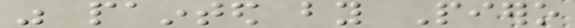was painted by Piero
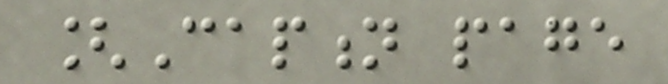[Caption page
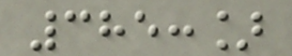385:]
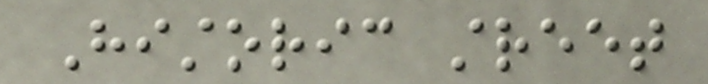Historic street
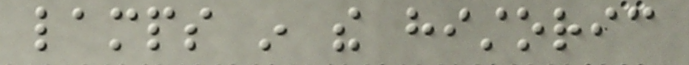lamps in the historic
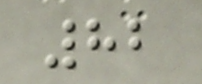82
